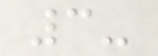3-
